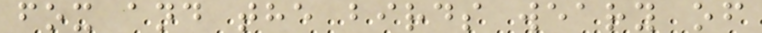fox and the birds weary of
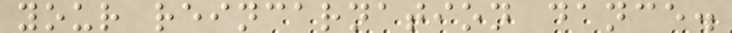your reincarnation dance.
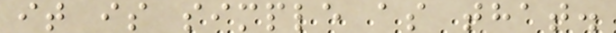it is simple as that.
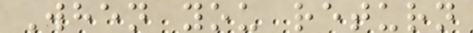When you return
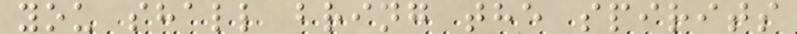you shall bring the spirits
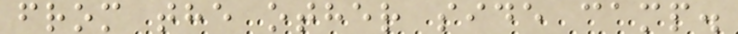from the other side camp.
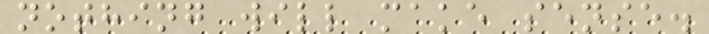nothing will make sense.
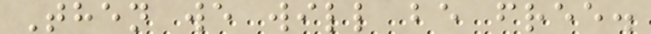Then we will be free.
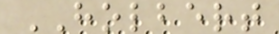HOLBERT
